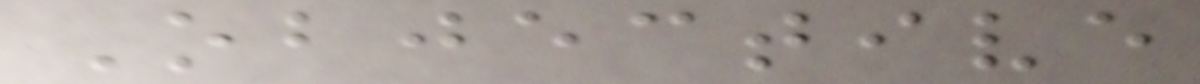Objective
